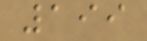199
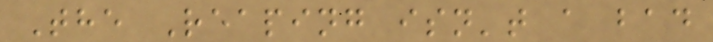The Reaping isn't a bad
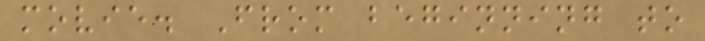movie. From beginning to
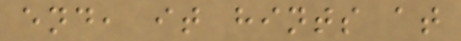end, it hints at
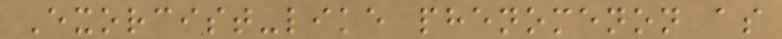Exorcist-like phenomenon as
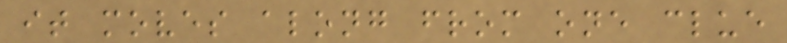it moves along from one clue
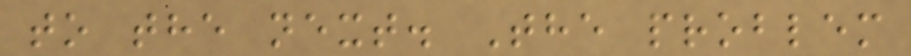to the next. The problem
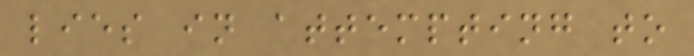lies in attempting to
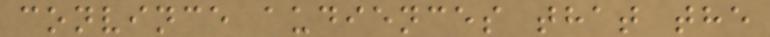convince audiences that the
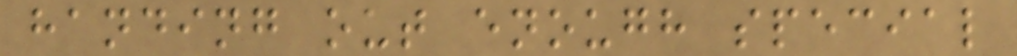handing out enough special
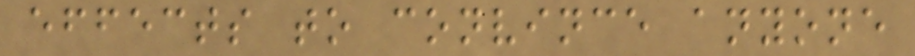effects to convince anyone
